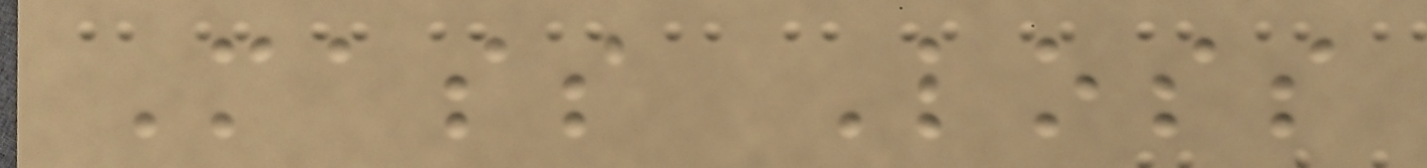Mass Loss
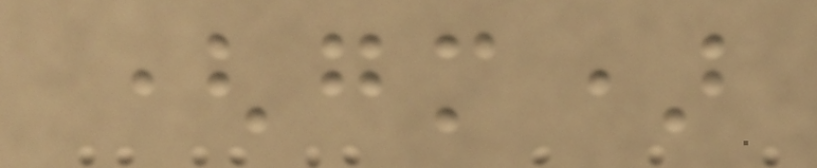(gm)
